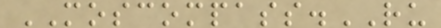MOSCOMPASS.RU
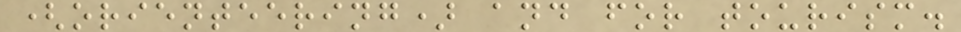(orienteering) and for tourism.
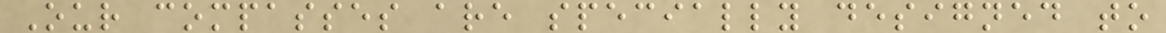Our compasses are specially designed to
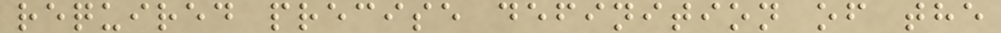required precise definition of the
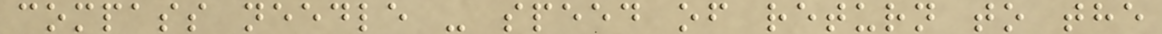compass needle - speed of return to the
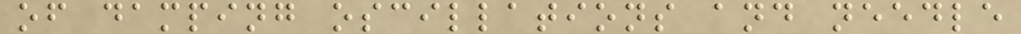of damping oscillations and needle
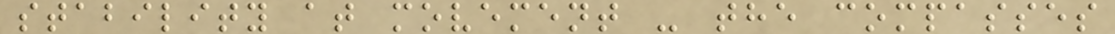stability at movement - the compasses
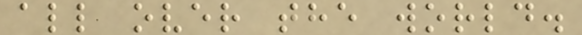all over the world.
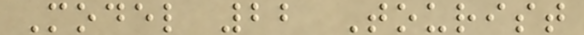Model 22 Tourist
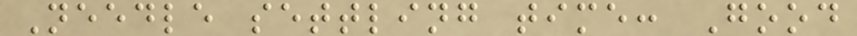Needle settling time: Good
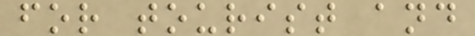for tourist and
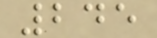245
